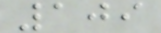109
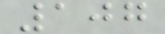107
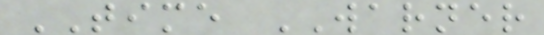TIME WARNER
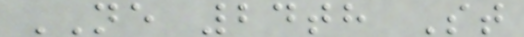NE 24th St
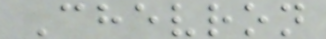Chevron
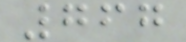767
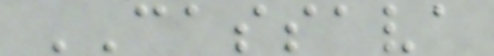CASSAVA
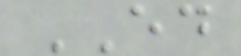ED
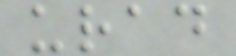urad
